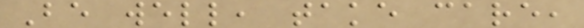Be well, take care,
